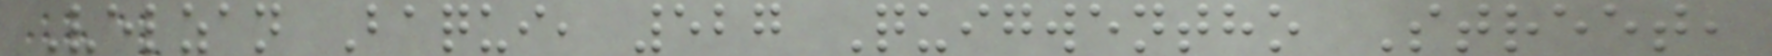Velzan Baqui, 527 Quigwentho Street,
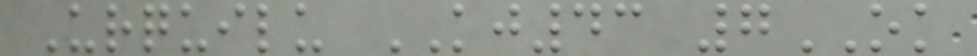Urquilu KJ43 7OK
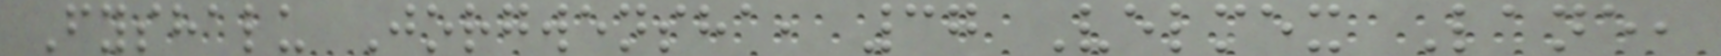Fyshalu Jorgwensha, 37 Velmex Lane,
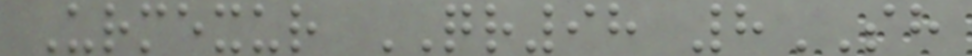Urmexur QR98 8SH
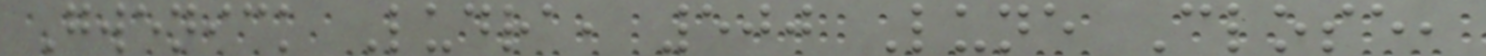Gwenick Ludra, 500 Lune Close,
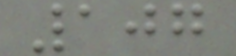107
